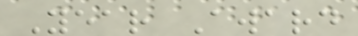Year Award
